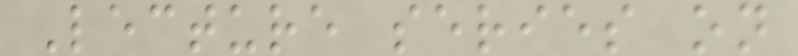Lecture series on
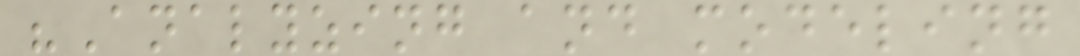"Analyzing and modeling
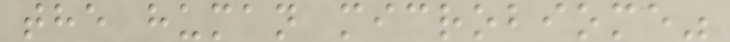the human microbiome"
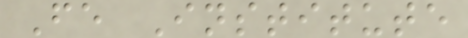Fe Institute
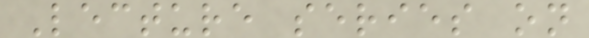Lecture series on
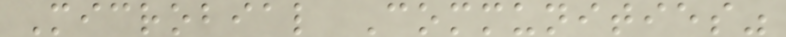Microbial Communities"
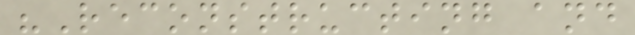"Reconstructing and
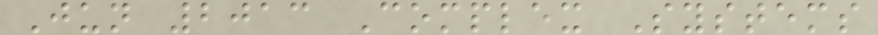Jun 2013 Complex Systems
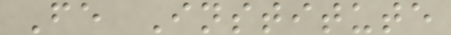Fe Institute
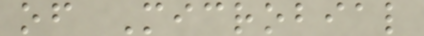of Microbial
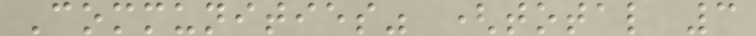Communities" (total 3
